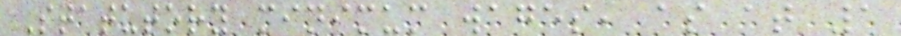Statutory minimum wages, as at 1
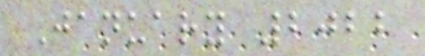January 2022
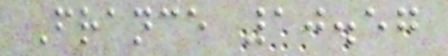France 10.57
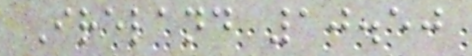Ireland 10.50
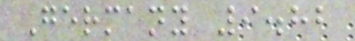Germany 9.82
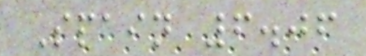Spain 6.06
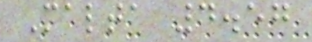Malta 4.57
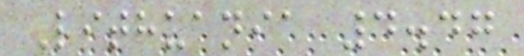Lithuania 4.47
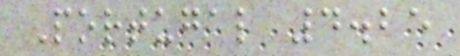Portugal 4.25
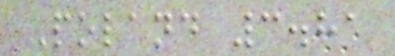Poland 3.81
